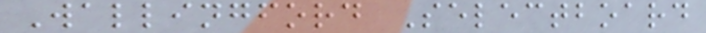Wallingford Selectboard
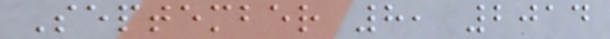September 8, 2014
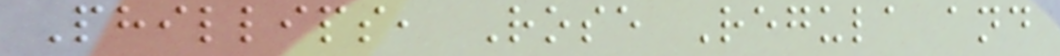Phillips, Rose Regula and
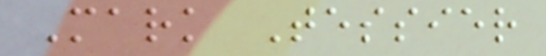Mark Tessier
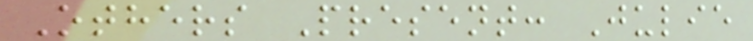Others Present: Julie
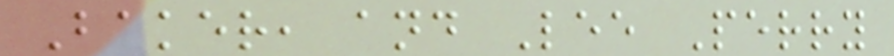Baker, and Lee Perry
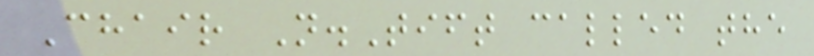Chair N.Tift called the
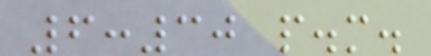6:30 p.m.
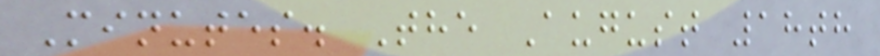Minutes. The August 18th
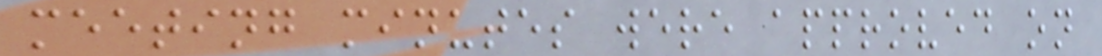meeting minutes were approved on
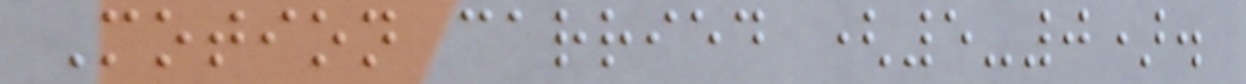Motion carried (5-0).
